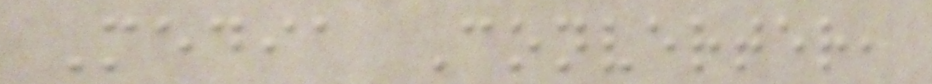Media Converter,
